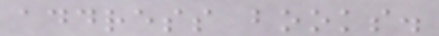address books.
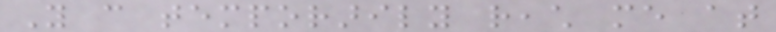You can temporarily reach me at
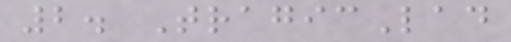2. TragicLad
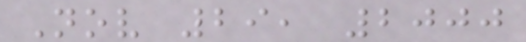Nov 29, 2000
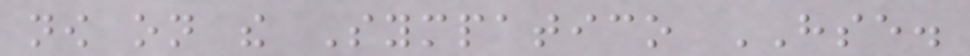now on the Sympatico HSE.
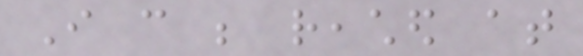I can be reached at
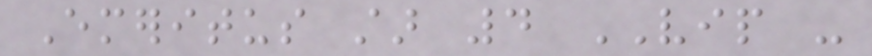Emeritus star 4 VIP -
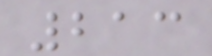213
